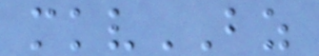mkvBZ
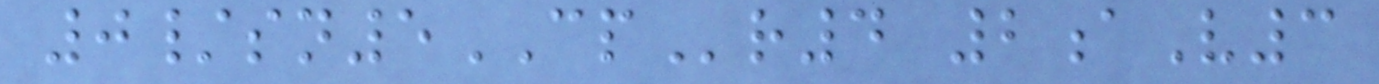0/sn5CPr4 2aV3
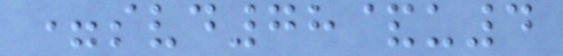=svd78&u4
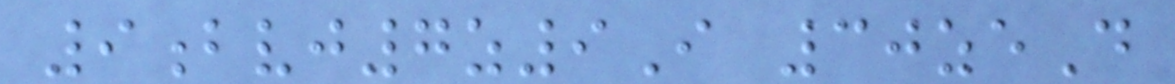9bvj7z9I 30zeD
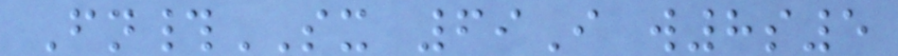Fn#SX 69I w8s5
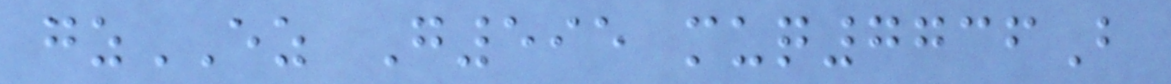gzEZ G595 muq7736B
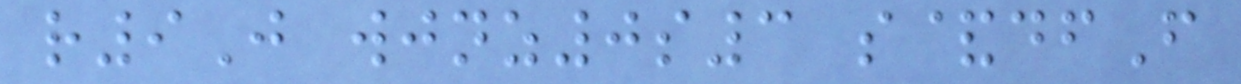r9J wjnz0s3 s&dfF
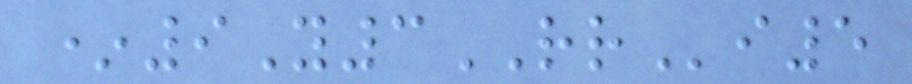*9Y3RRi5
